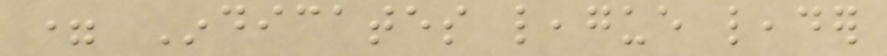= Indicates league leader
